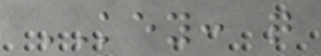KEY: q
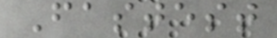Fastest
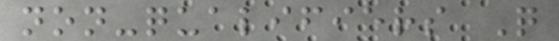non-qualifiers Q
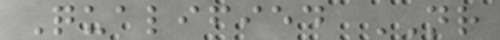Qualified NR
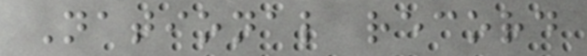National record
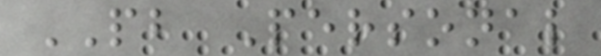PB Personal
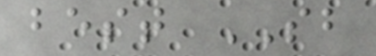best SB
